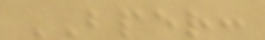BPER:
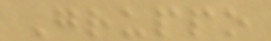Gruppo
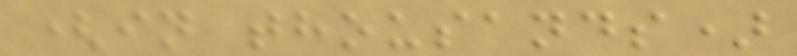(in thousands)
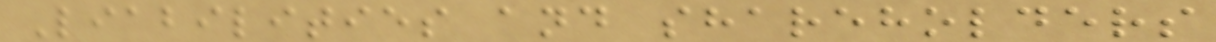Liabilities and shareholders
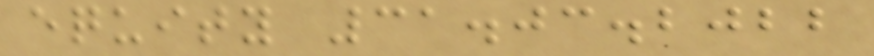equity 31.03.2022
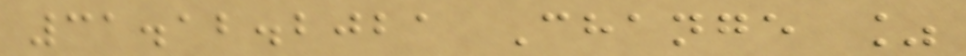31.12.2021 Change %
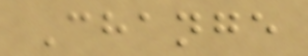Change
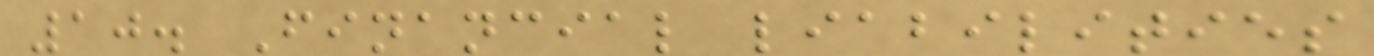10. Financial liabilities
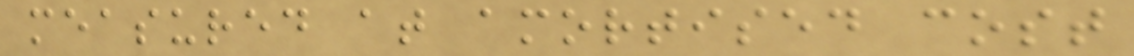measured at amortised cost
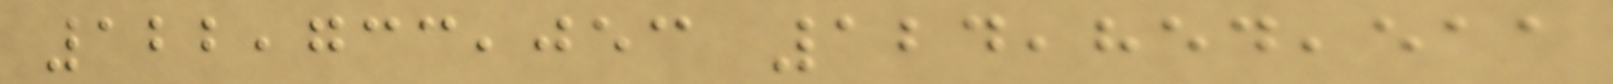122,733,053 124,854,511
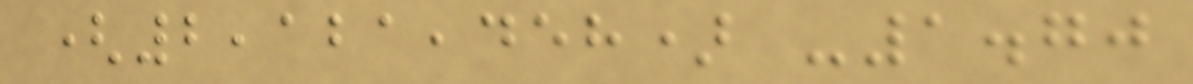(2,121,458) -1.70
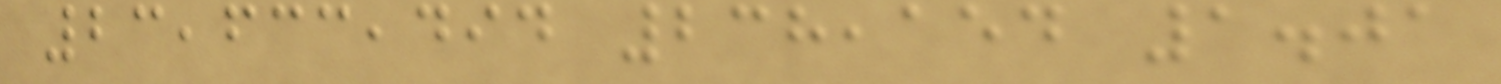23,633,494 238,154 1.01
